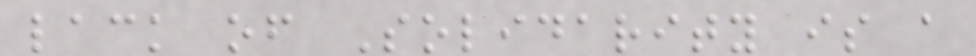lack of Solidarity is a
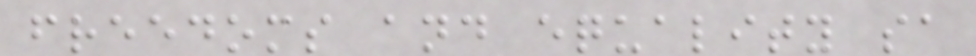freedoms and equality sa
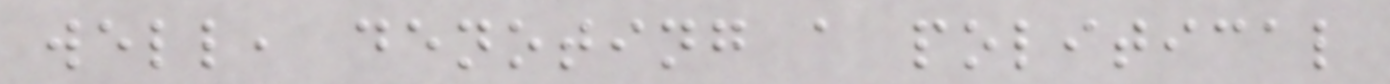well, denoting a political
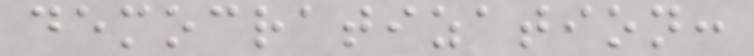democratization:
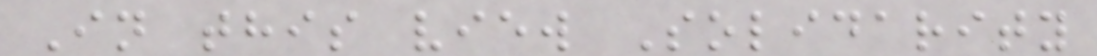In this view Solidarity
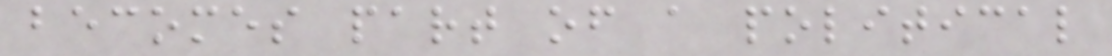becomes part of a political
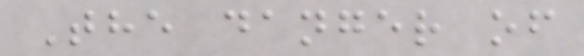The danger of
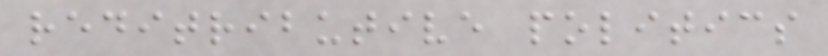reditributive politics
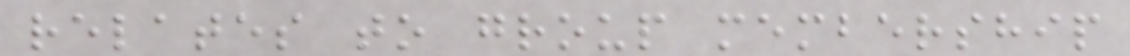relates to group membership
